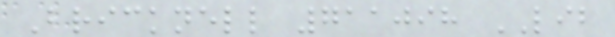Bricknell 711098 LIB
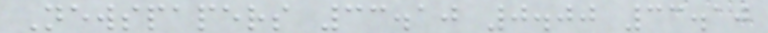Newspapers 33.10 0.00 33.10
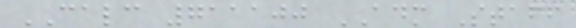CALC 711100 ADM Staff
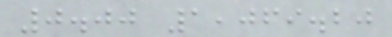0.00 1,069.20
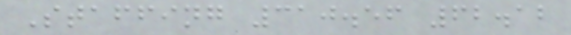Staffing 310.56 62.12
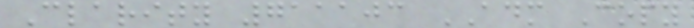Clarity 711103 ADM Copy
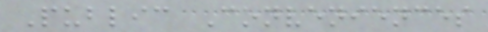Public Conveniences
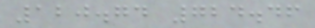120.74 724.46
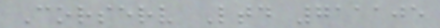Corserv Ltd 711105
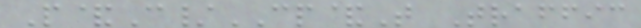P&C/CP&T Traffic
